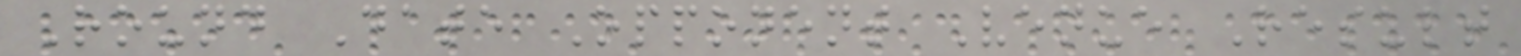Round Date Opponent Venue Result
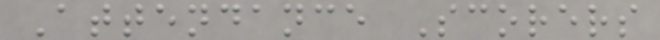Attendance Scorers
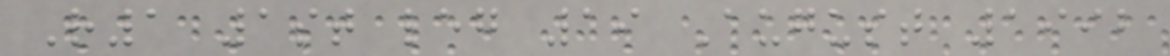R1 1st leg 19 August 1992
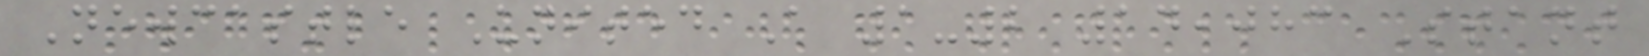Newcastle United A 1-2 14,083 Stant
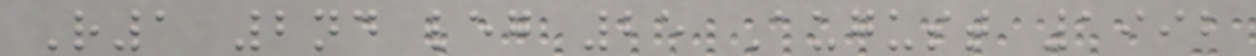R1 2nd leg 25 August 1992
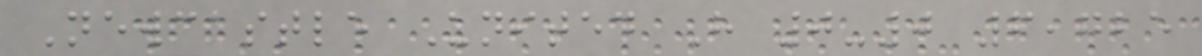Newcastle United H 0-0 6,725
